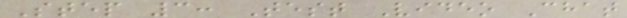Step 3: Test Video Chat
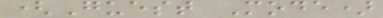(Guest Mode)
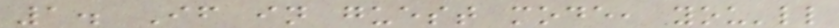1. If in guest mode, you'll
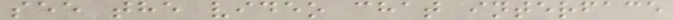see the video chat interface
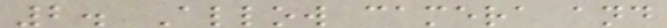2. Allow camera and
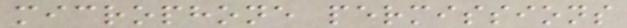microphone permissions
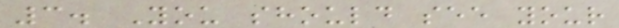3. You should see your
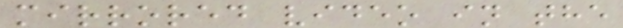mirrored video in the
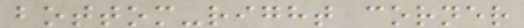bottom-right corner
